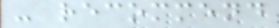- recommend
